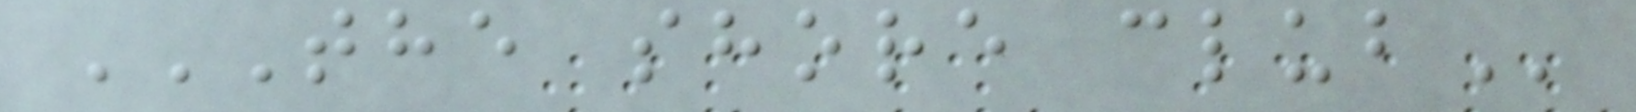THE SHORE CLUB
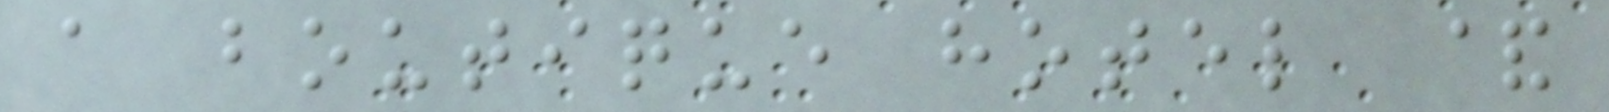a boutique hotel &
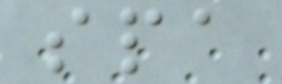spa
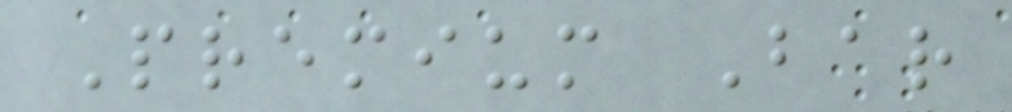Premium Bar
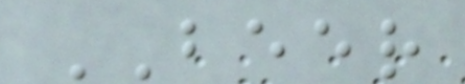BEER
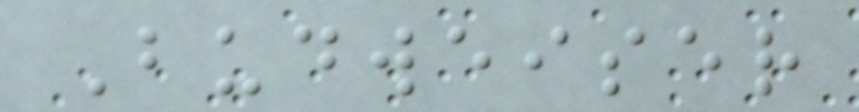Budweiser
